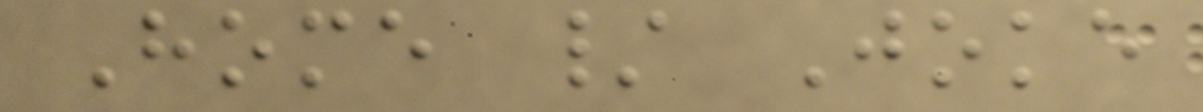Home / Joke
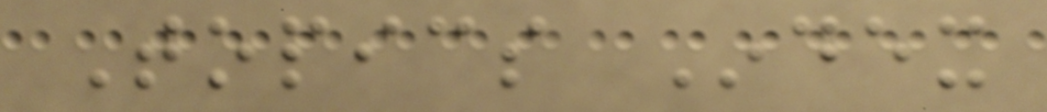Topics Index
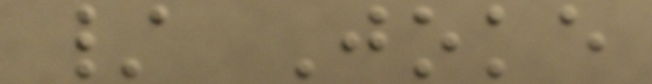/ Joke
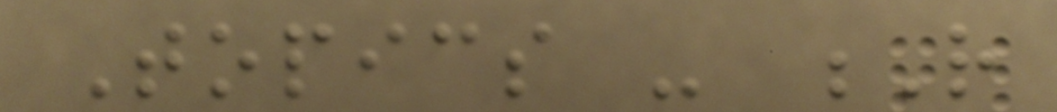Topics - R
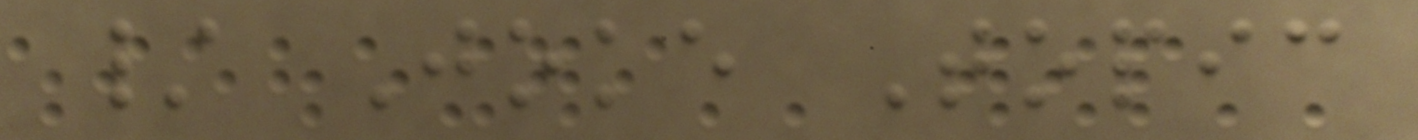/ Joke Topic
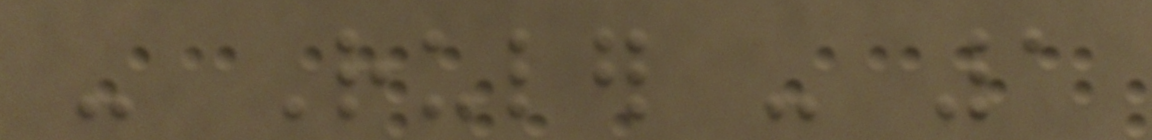- Ruler - 1
